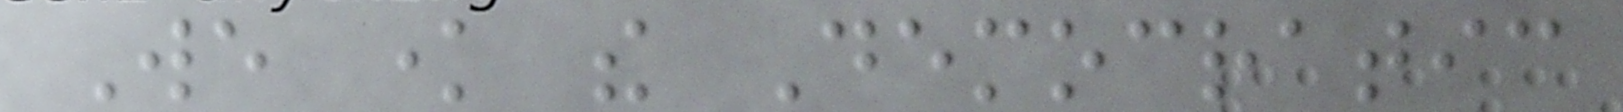We know the Democratic
